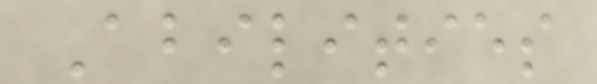Abilities
